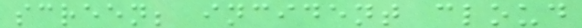screen; incident cloud
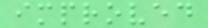improved
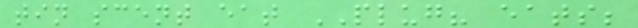tin scent eat PLUG? eats;
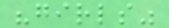"girls"
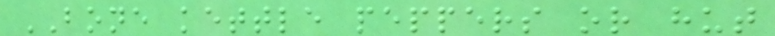BONE kettle peppers or hut
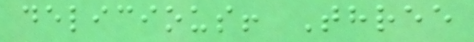delicious! Three
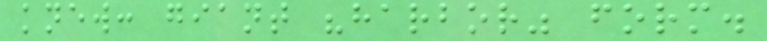knew: giant "harbor" form.
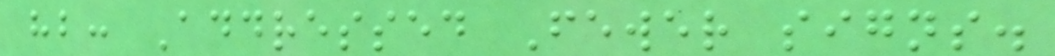hb: Addressed Fewer signs.
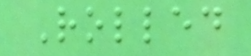Rolled
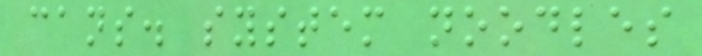cans. system noodles
